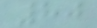80
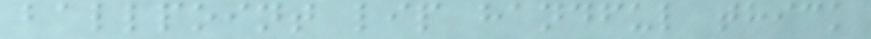ballpoint lip handful thick
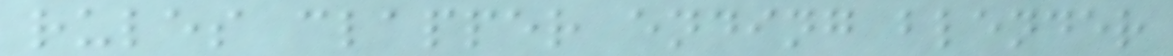rules clapper ending blender
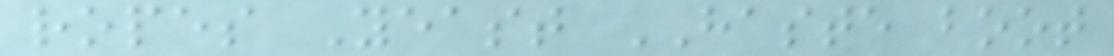ropes Yeast HASTE boot
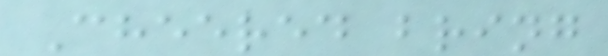Cheered bring
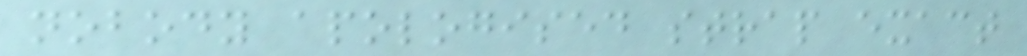nobody apologised strap exact
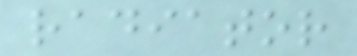radiator
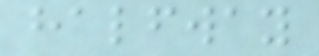halfway
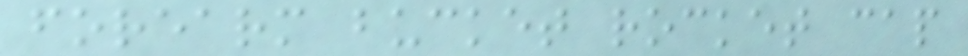forearm bucket rocket cap
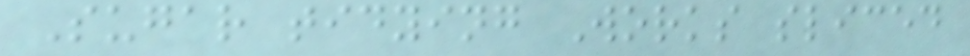Sugar tidying Works sliced
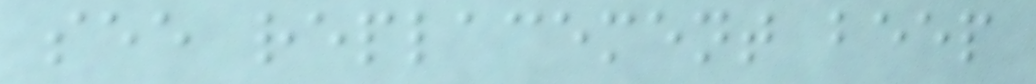see replacement beep
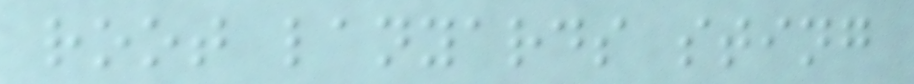root lanyards sting
